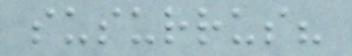susurrus?
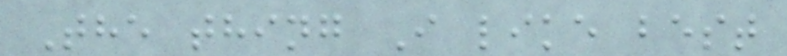The thing I like best
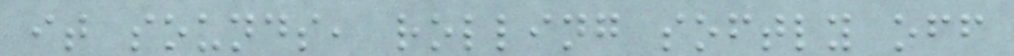it sounds, rolling softly off
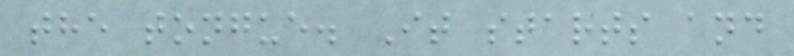the tongue. It starts and
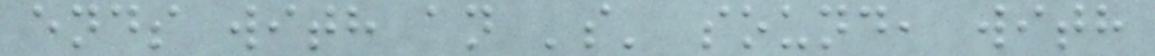ends with an 's' sound, with
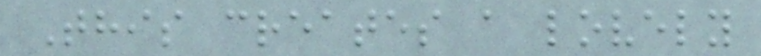This creates a lovely
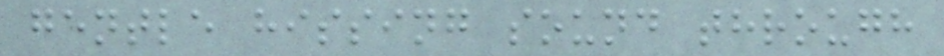gentle hissing sound through
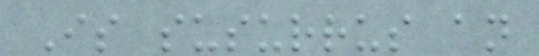Is susurrus an
